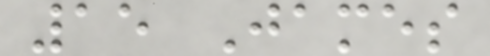15 James
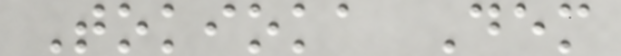Tokioka Dem
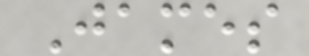James
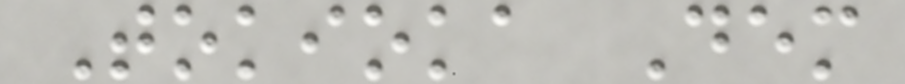Tokioka Dem
